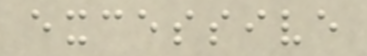excessive
